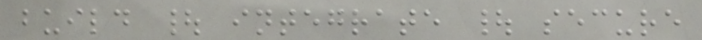build | integrate | secure
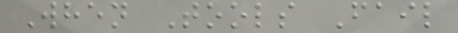When Tools Fail
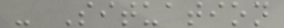- Situation
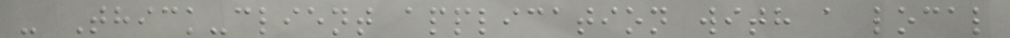- Thick-client application with a local
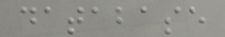database
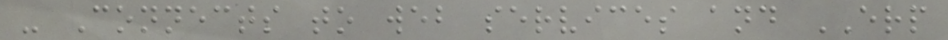- Connects to web services and ERP
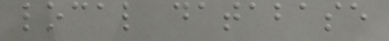local database
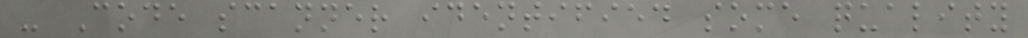- Code scanner identified some quality
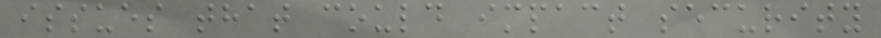issues that could impact security
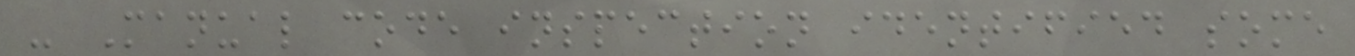- Manual code inspection identified some
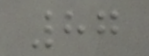87
